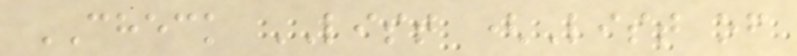CHECK LIST (List of
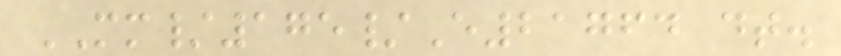MM/175/E21764 dt.
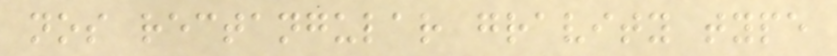nos rectangular gravity type
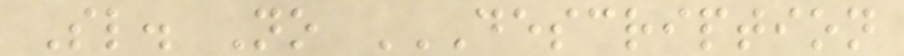Sl. No DESCRIPTION
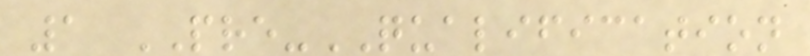1 PRE-QUALIFICATION
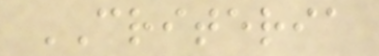CRITERIA
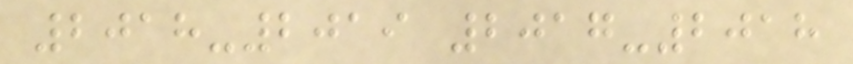2018-2019 2017-2018
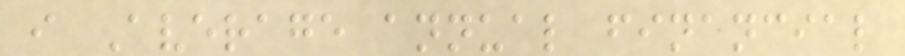i Average annual financial
